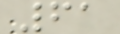61
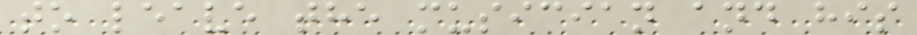to leave the musician and his
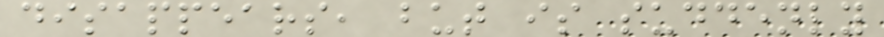disappears, but is suddenly
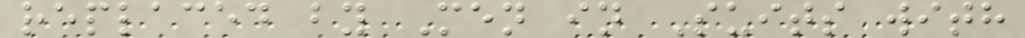replaced by Men in Suits with
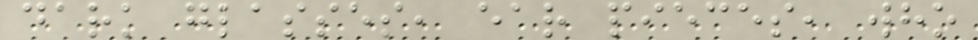dark glasses, ear pieces, who
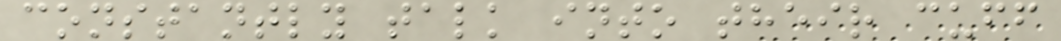constantly talk into their cuff
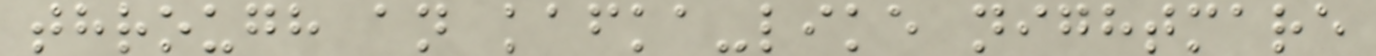through an kafka-like nightmare
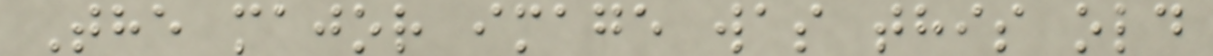The major image was this old
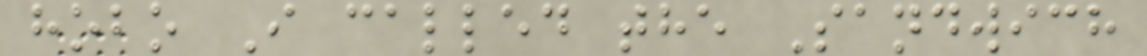hobo I called the Sandwich
